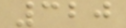320
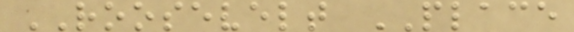ROOSEVELT PLACE
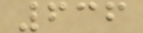636
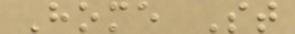Home St
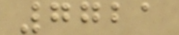7721
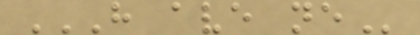H AVE NE
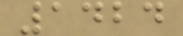1424
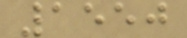1550
